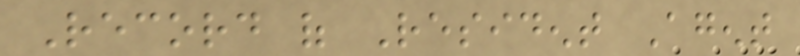Record of Resident Agent
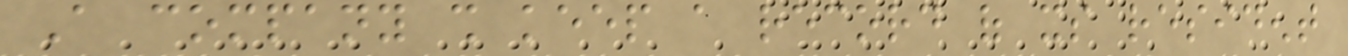A company shall keep a record of its resident
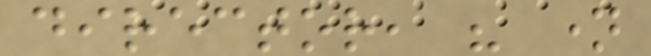director, his name
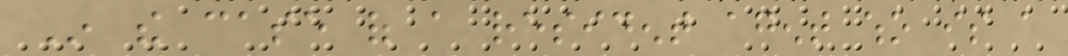In the case of a resident agent who is a
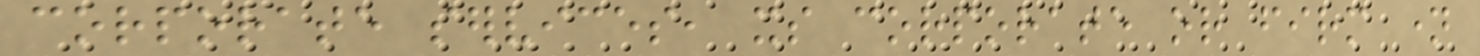corporate services, its corporate or firm name
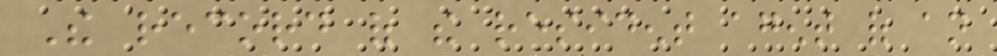The record of the resident agent of an
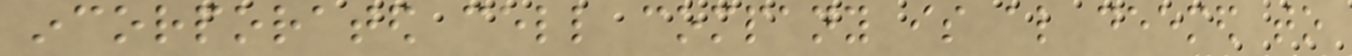incorporated cell company is also deemed to
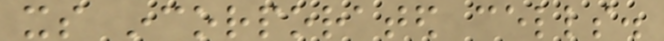its incorporated cells.
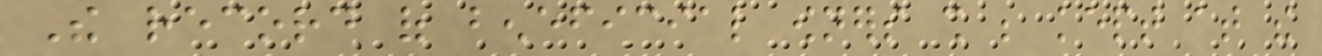The record of beneficial owners shall be kept at the
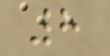8
